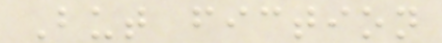But fiction
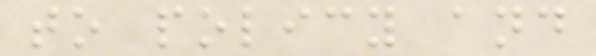to policy and
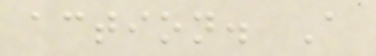action. A
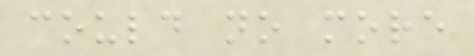could no more
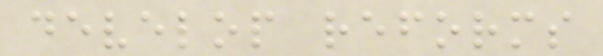develop reforms
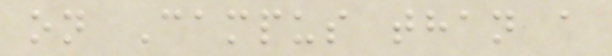on Campus than a
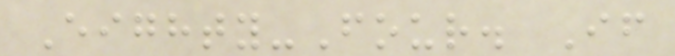Eighty-Four. If
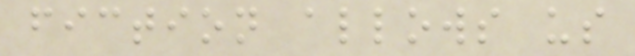fiction allows us
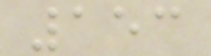153
